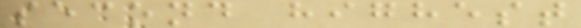second highest
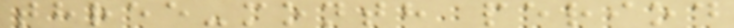three-month period
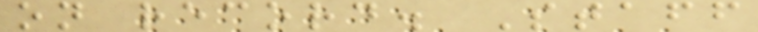on record. Staff
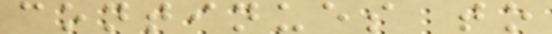continues to
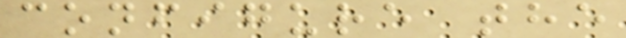configure the
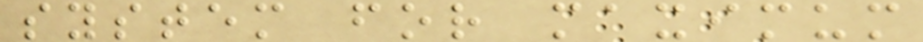system for maximum
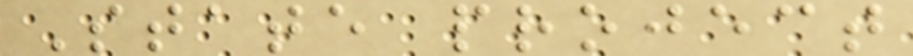State project
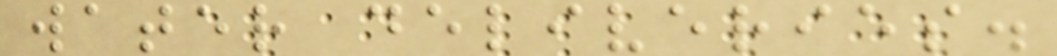water deliveries.
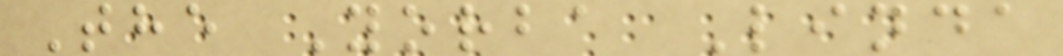The Yorba Linda
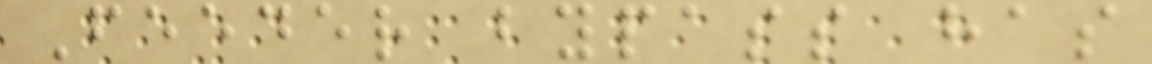Feeder bypass has
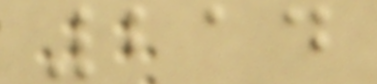214
